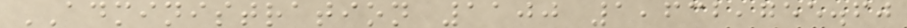ADMINISTRATION 1100 1,632,755.60
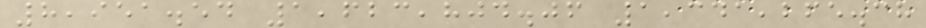8,951.54 1,623,804.06 1,341,265.38
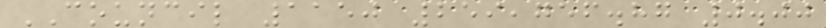COUNCIL 1150 259,756.87 0.00
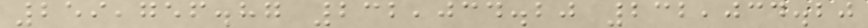259,756.87 232,034.20 232,034.20
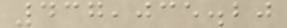437,035.20
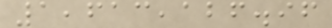1,613,126.96
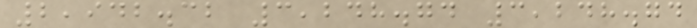2,942.32 3,248.74 3,248.74
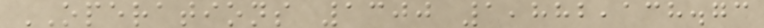OPERATIONS 1300 1,882,138.73
